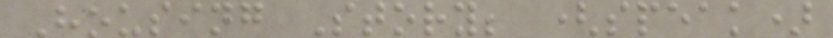Housing Story; (speak)
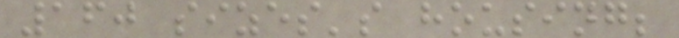160 sizes's housing;
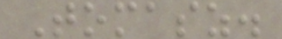Tomasz.
